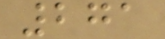271
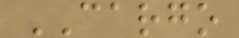CARGO
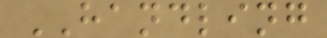HANDLING
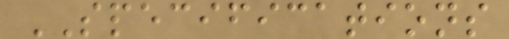SPECIFICATIONS
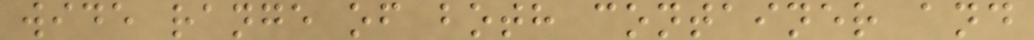wide range of both container and
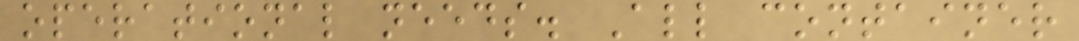operational needs. All container
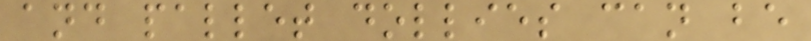and pallet dollies can be
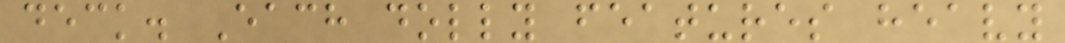deck. Each dolly features heavy
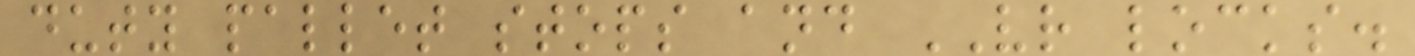duty pallet stops and VR locks.
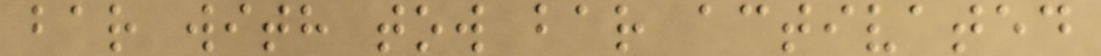bar with tow bar activated
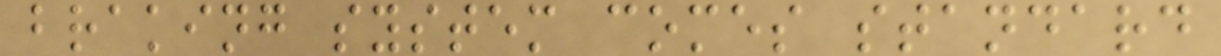braking system comes standard
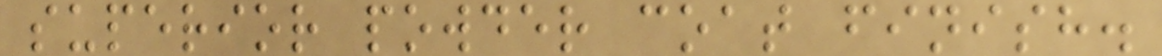superior powder coat finish.
